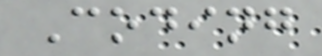Coding
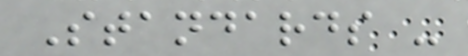Standards -
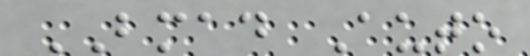BMAD Auto
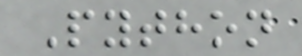Python
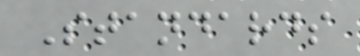Standards
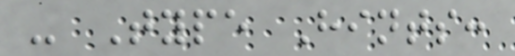- Type Hints:
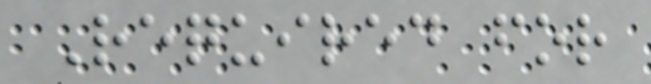Required for
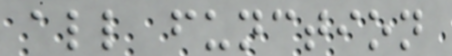all function
